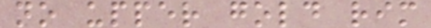no upper gold rim
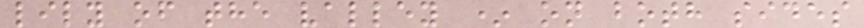lily of the valley * on both sides
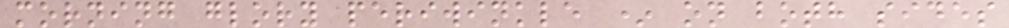morning glory periwinkle * on both sides
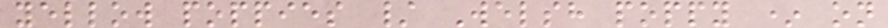yellow poppies / Welsh poppy * on
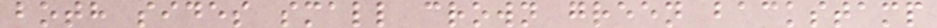both sides small crown green backstamp
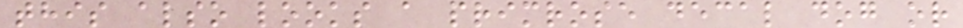this also looks a primrose decal dog or
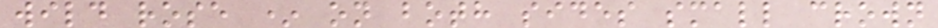wild rose * on both sides small crown
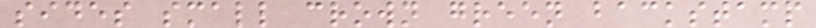sides small crown green backstamp
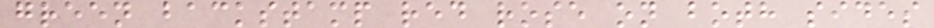green backstamp red rose on both sides
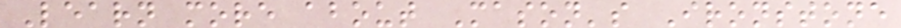Learn more about Mason's Ironstone
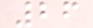26
